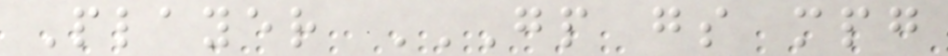Player GP GS MPG
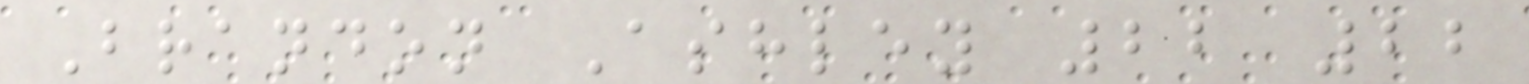Brandon Ashley 22 22
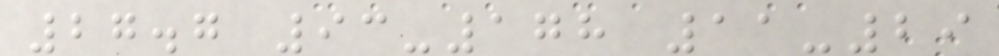27.7 93-178 11-29
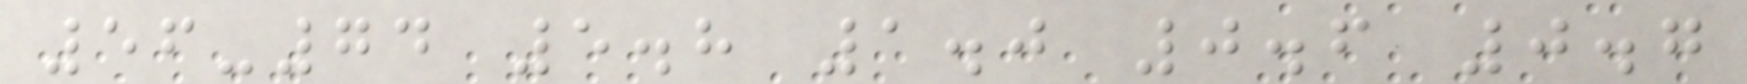56-74 5.8 1.0 0.6 0.7
